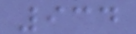934
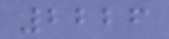2226
